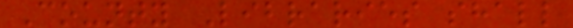County Libraries shall
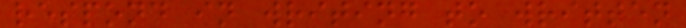respond in writing to written
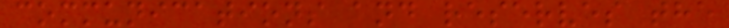communications and reserves the
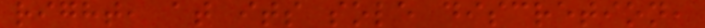right, at its sole discretion,
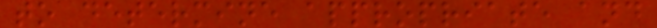to determine appropriate and
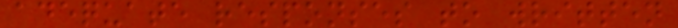adequate responses to written
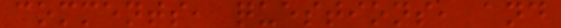comments, questions, and
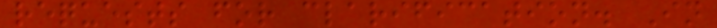requests for clarification. In
